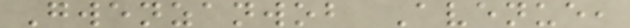Gwenzanwob Avenue,
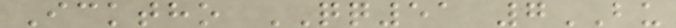Icktho QQ51 7BU
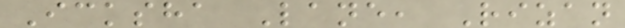Icksha Lane, Rizan
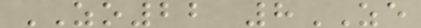ZO22 8ZE
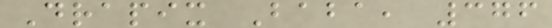Drapix Baba, 376
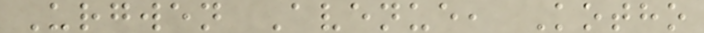Urgwen Avenue, Kotho
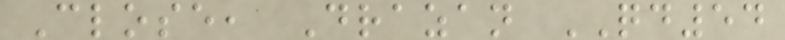Close, Drazan QD54
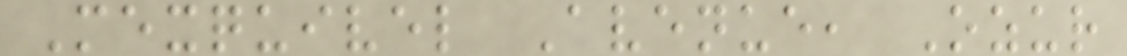Mexquivel Avenue, Ozur
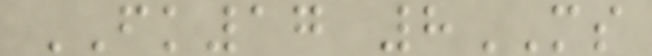FK17 8MS
